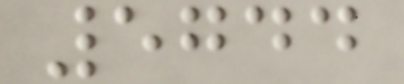5744
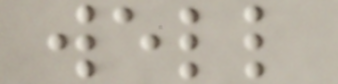well
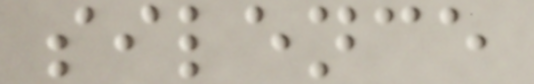silence
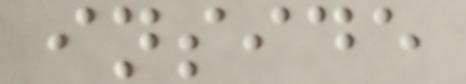inside
